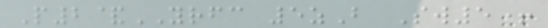P2&YRFC 5zB Sw5+
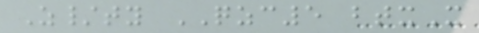Z/ty QZC5 btxX
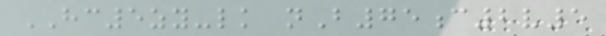HC5zy-lk nB75c2v5
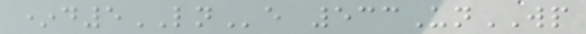*d5LNe 533UnWP
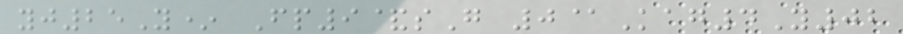yj25Y* Fp9&sG 0@Kag4Y02
